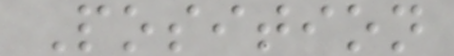Position
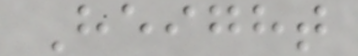Height
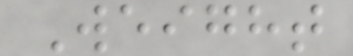Weight
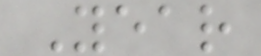Year
